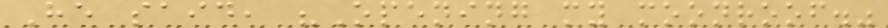He said, "Opening my moonroof."
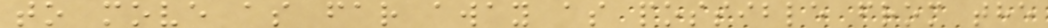to move as far away as possible from the
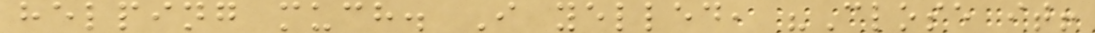helping much. I yelled, "Close it!
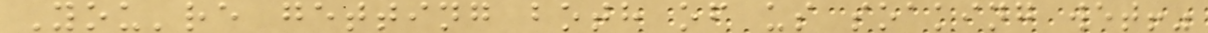You're getting both of us soaking wet!"
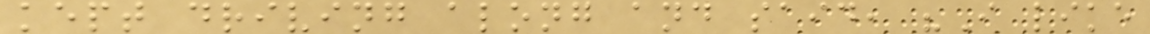kept driving along and said, "I like
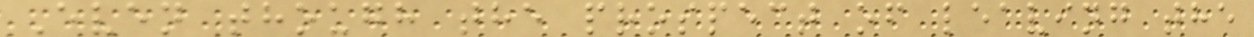Even though the prospect of leaving the
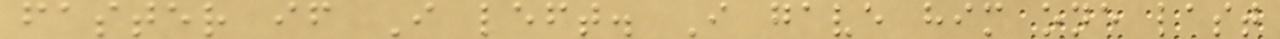faster if I left. I gave him one last
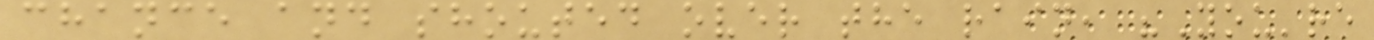chance and shouted over the rain, "You're
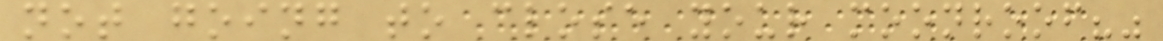not going to close your moonroof?"
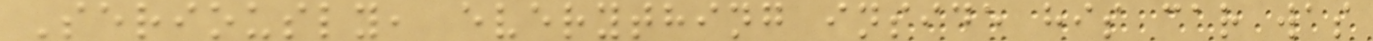Seriously, everything inside his car was
